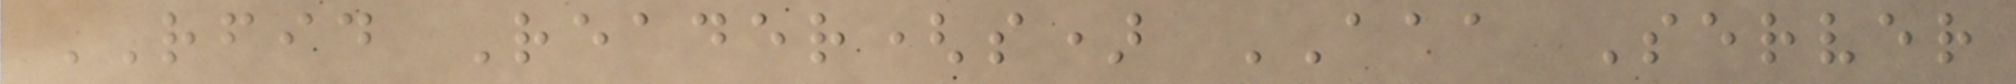RFID Reader(s) AAA Server
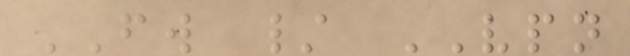FW / VPN
